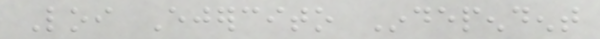Loi Ejercito Independent
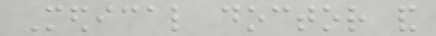Medical doctor and
